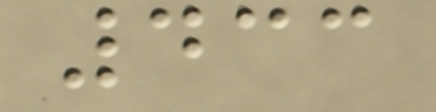433
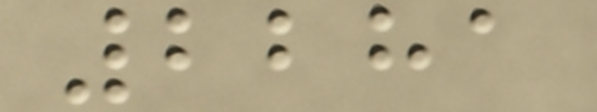2281
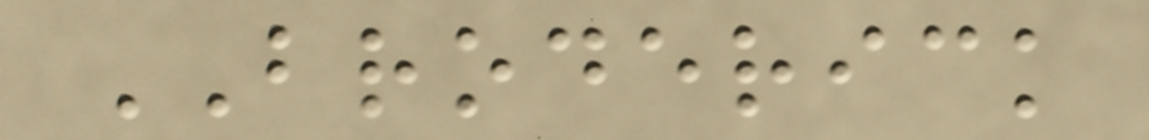BRODERICK
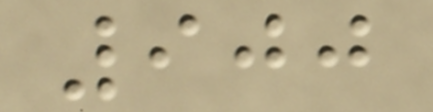900
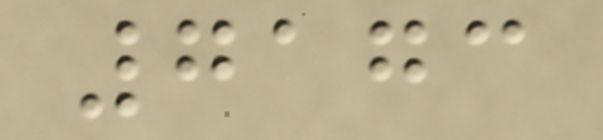7173
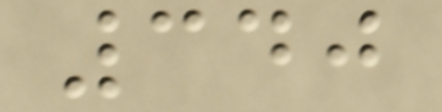340
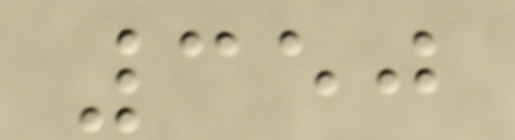350
